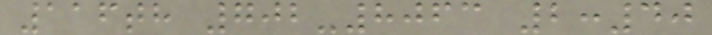116th 702-8063 2:40
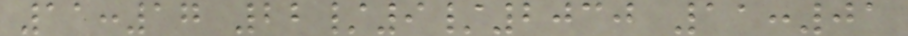11:17 22/9/2030 11:01
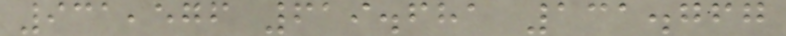931,576 619.681 131.767
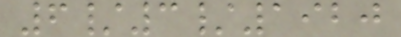6/3/1920
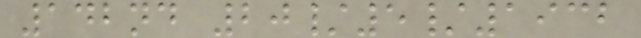142nd 20/5/1932
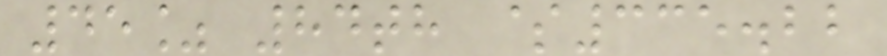45% 84th $335.22
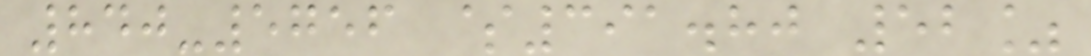840-5756 $391.80 52%
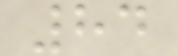84
